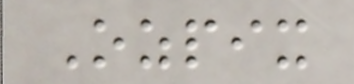Ozpix
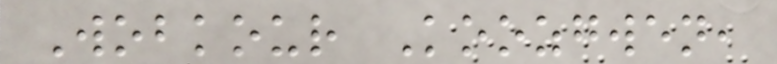Wobkour Koozgwen,
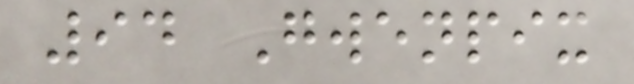94 Gwenpix
